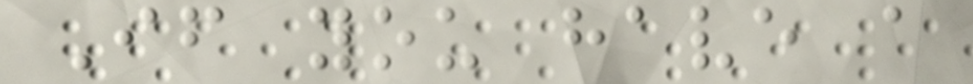If you have a
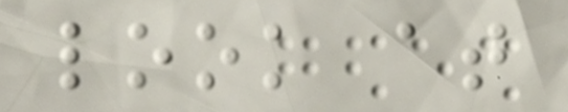look at
